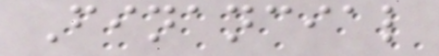Financial
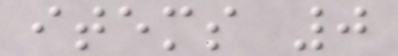items 0
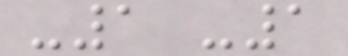-1 -1
